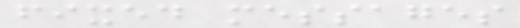fixed messages
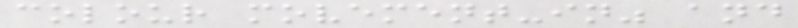colour movement-in" and
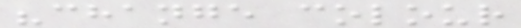"change colour
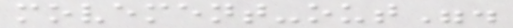movement-out".
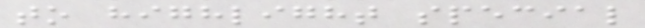to highlight special
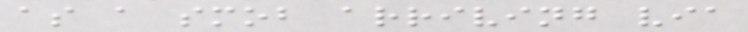as a smob arriving via
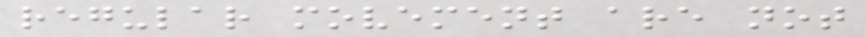regular movement are not
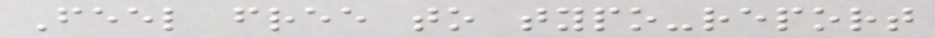Feel free to typo-report
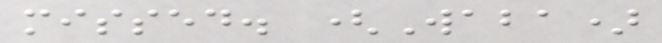missed. (Waba)
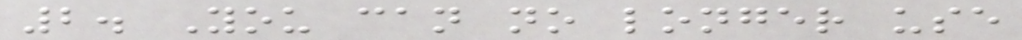2. You can no longer use
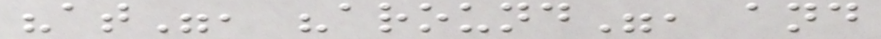"at", "around", and
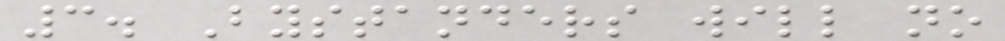3. Bystanders will no
